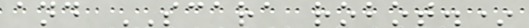and SCARA robot.*
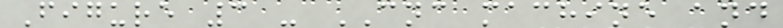Figure 3 - CNC machine and
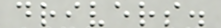drivers.
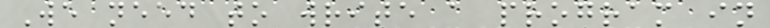We need to write a program in
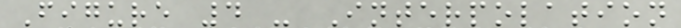Figure 4 - Interpolation
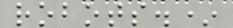robots.*
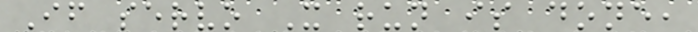If servo X run is done,
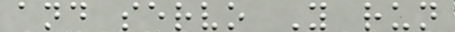and servo Y run
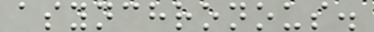asynchronous.
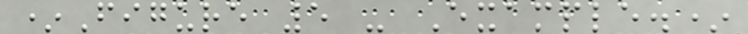*Figure 5 - Example.*
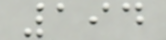194
